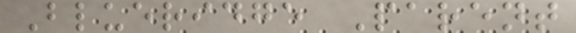Blueridge Parent
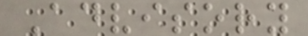Advisory
